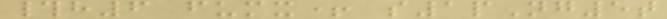#h6 fumx+ s1pNg5t
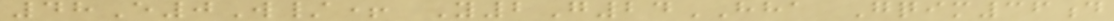48E0W/+ Y2G24HHA Gqim36d
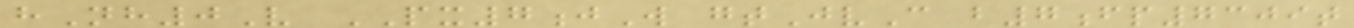hNh0V PX7jW gtJvC b7fp7309t
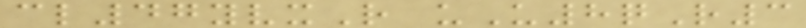cl47yvxR uU8qR3
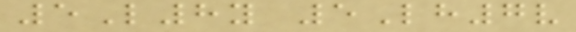5L8y 5Lh7v
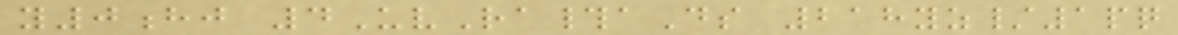y0hj 4UvRa#aDs 218yz/1pq
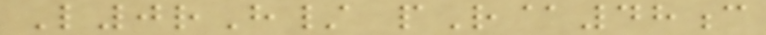L0rH/ pR@48c
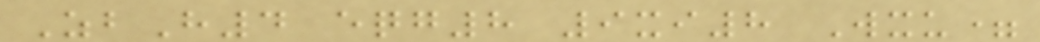ZbH4 eqg8 9xi8 Wxu=
